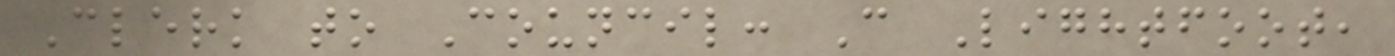Clerk to Council: C Lightfoot,
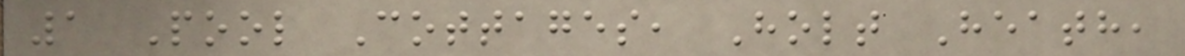1 Pool Cottages, Holt Heath,
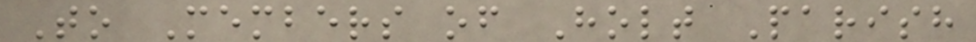To Members of Holt Parish
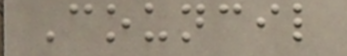Council
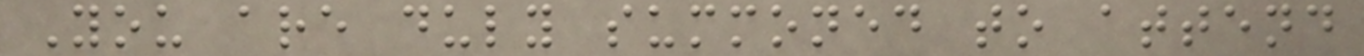You are duly summoned to attend
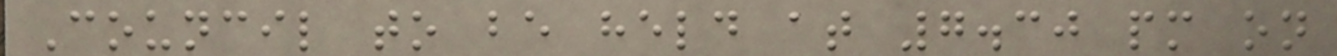Council to be held at 7.30 pm on
